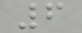6
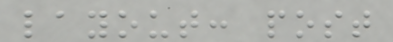layout: post
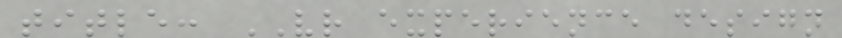title: VR experience design
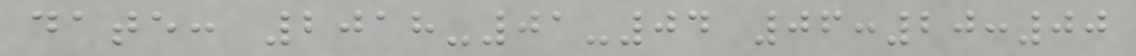date: 2018-01-04 06:20:00
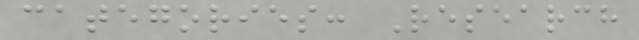categories: Research
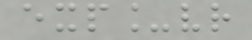exp_vr
